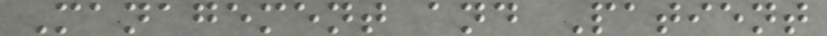Management and Patient
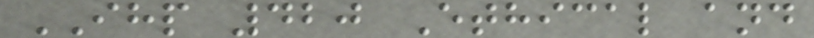IHP 420 Ethical and
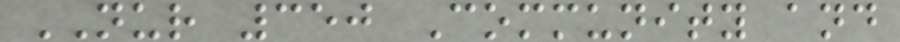NUR 350 Community and
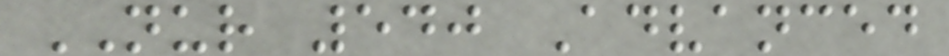NUR 540 Advanced
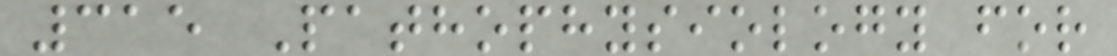315 Pathophysiology for
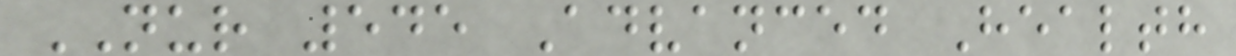NUR 545 Advanced Health
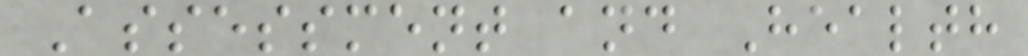Assessment and Health
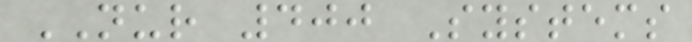NUR 400 Systems
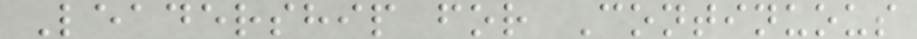Leadership for Continuous
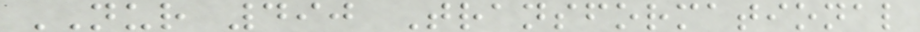NUR 490 Transformational
